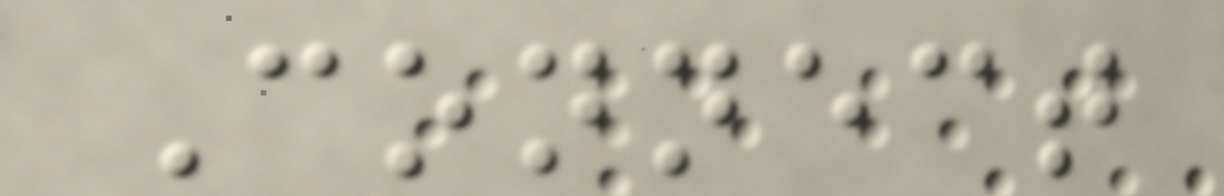Connect
